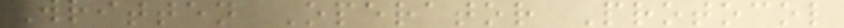Written Operator Protocol
